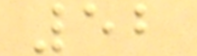52
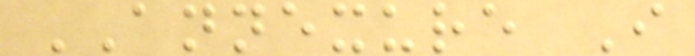ANNEXURE I
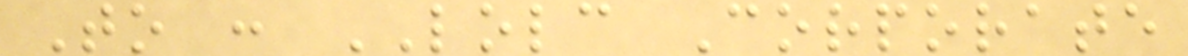To : LOLC Corporate
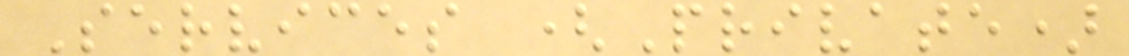Services (Private)
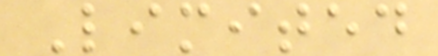Limited
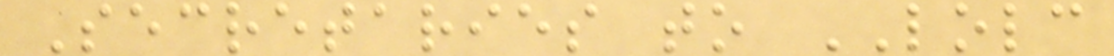Secretaries to LOLC
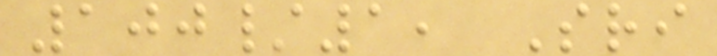100/1, Sri
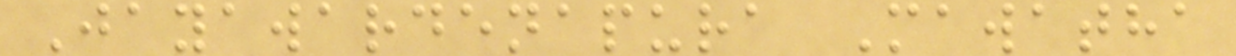Jayawardenapura Mawatha
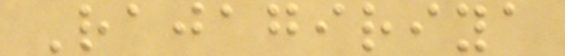Rajagiriya
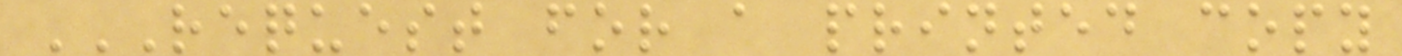REQUEST FOR A PRINTED COPY
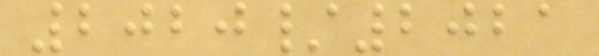2020/2021
